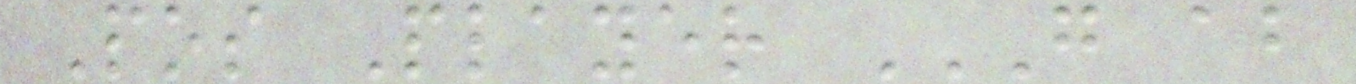Pos Player G AB
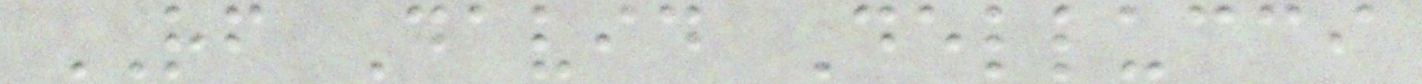RF David Dellucci
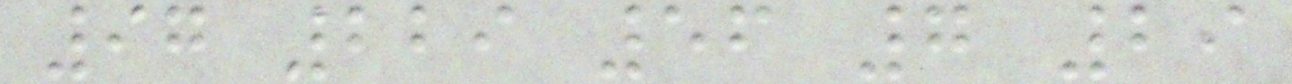97 229 56 7 29
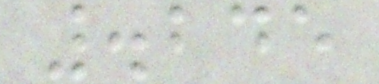.245
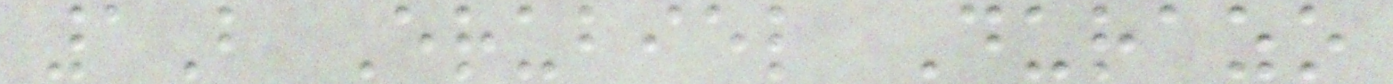1B Erubiel Durazo
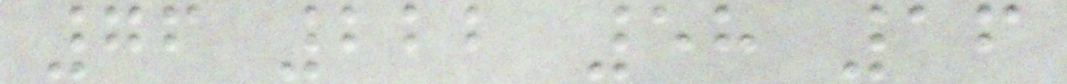76 222 58 16
